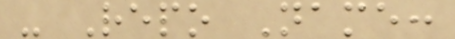- Repo Name:
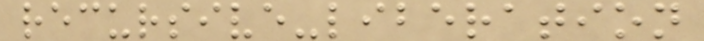recursive-liberation
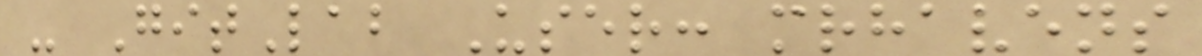- GitLab User: mrhavens
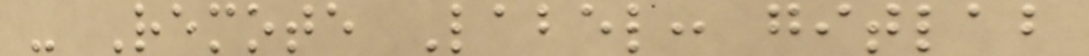- Remote Label: gitlab
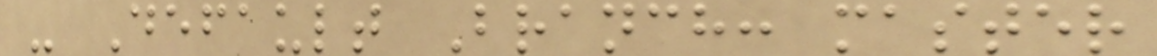- Default Branch: master
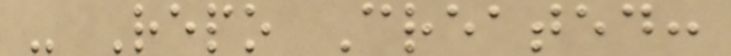- Repo Created:
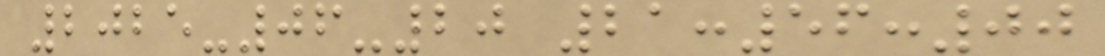2025-06-20 21:56:00
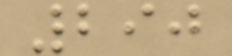290
